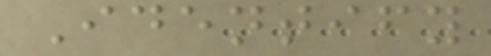Identify
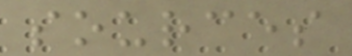sources
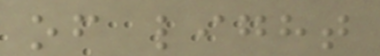of light
